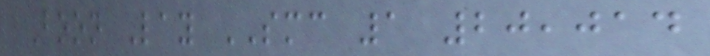Boon Lay SMC 1 20,014
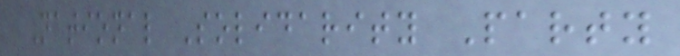National Solidarity Party
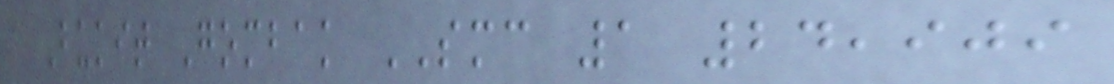Bukit Gombak SMC 1 24,909
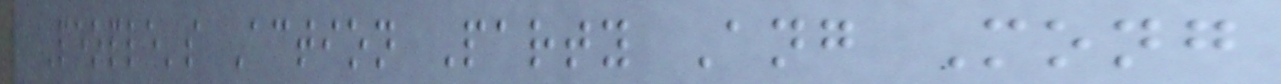People's Action Party Ang Mong
